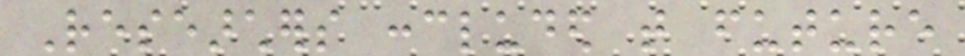Researchers concluded that future
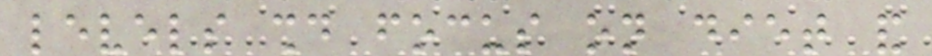levels should focus on diet and
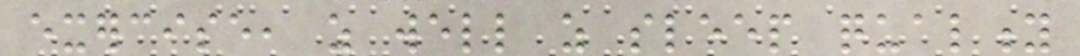exercise, as well as sleep quality
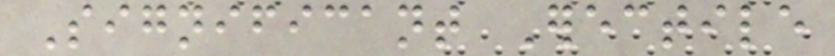Significant Erectile
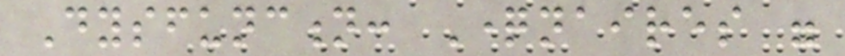Dysfunction: Questionnaires were
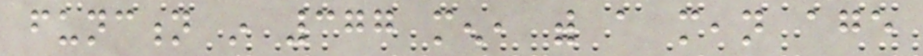function in 377 men, with a mean age
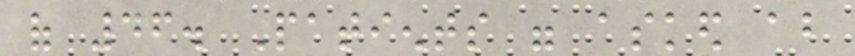of 46. Patients were asked about
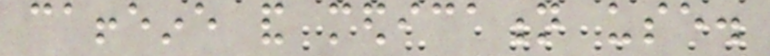caffeine and medication use.
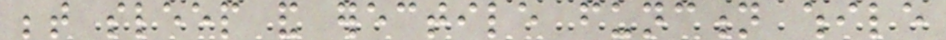between sleep and erectile function while
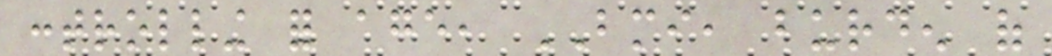controlling for age, BMI, burden of
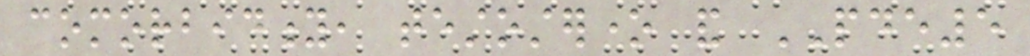comorbidity, testosterone and PDE5
